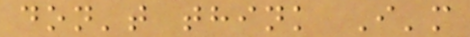don't think I'm
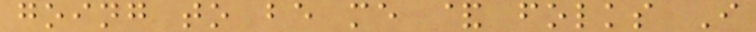going to be me & folks I
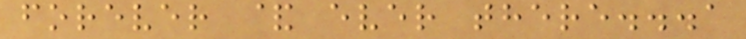forever & ever there...a
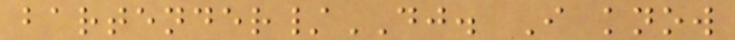bartender/DJ. I know
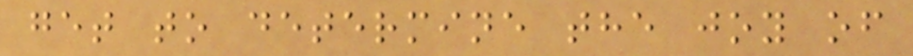get to determine the joy of
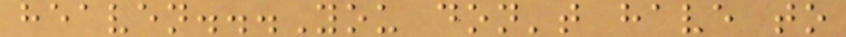heaven...You don't have to
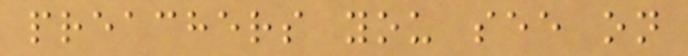preachers you see on
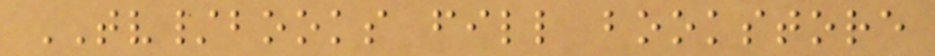TV/books fill bookstore
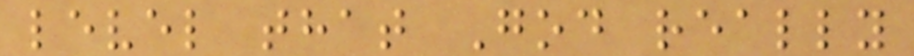level that God really
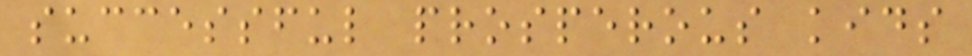successful prosperous kids
